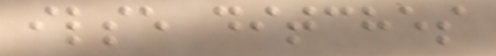ilse ditches
